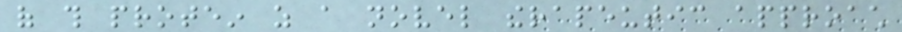of this protein as a novel therapeutic approach
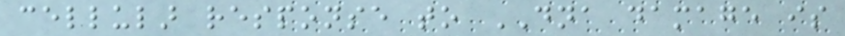cellular response to DNA damage is
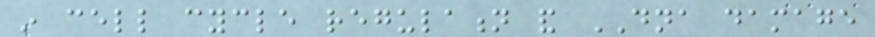in cell cycle regulation and DNA damage
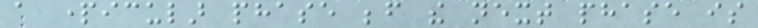a particular phase before the next phase is
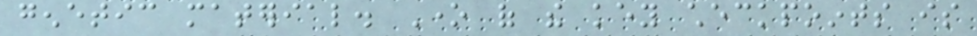genetic material. One of the key checkpoints is
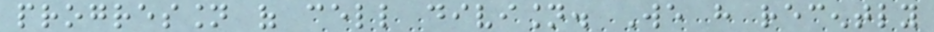progression of cell division. We have recently
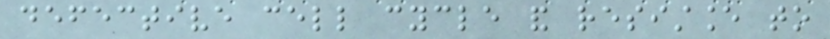defective cell cycle and resistance to
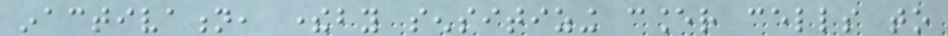inactivation, thereby sensitizing cancer cells to
